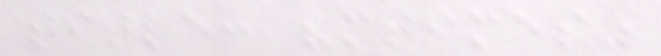title: "mtimes"
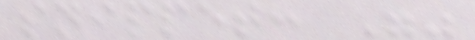snippet: ""
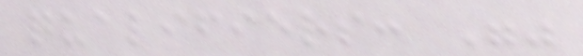qualifiers: ""
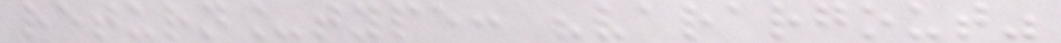return_type: "varargout"
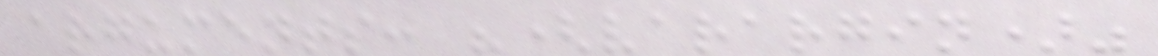arguments: "(varargin)"
